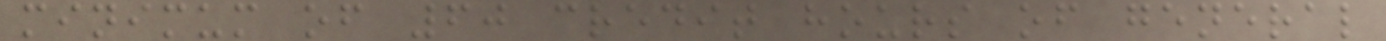minimum of 60 credit hours of general
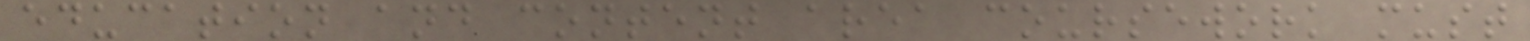education and content area coursework must
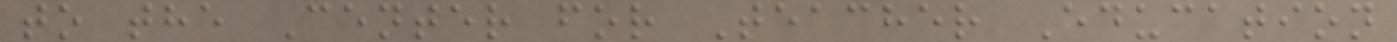to the Center for Teacher Education
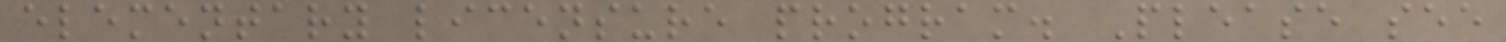elementary licensure program. Please see
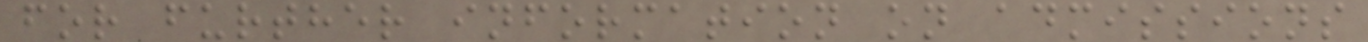for further information on admissions
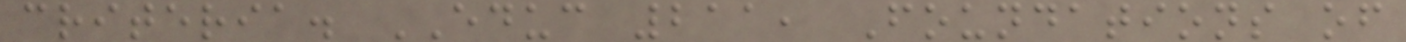criteria. EDUC 211, Foundations of
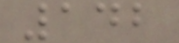142
